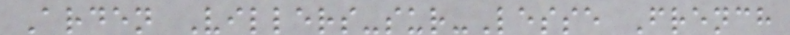Arden Villers-sur-Lesse French
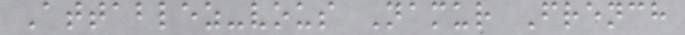Attablez-vous Namur French
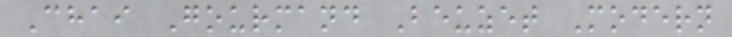Chai Gourmand Beuzet Modern
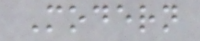Modern
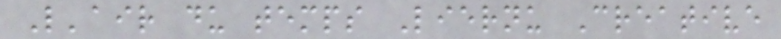L'air du temps Liernu Creative
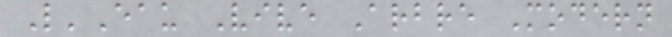L'Eau Vive Arbre Modern
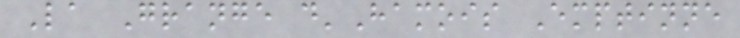La Grange d'Hamois Emptinne
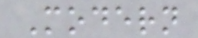Modern
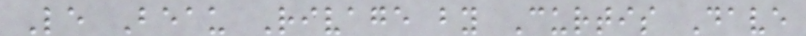Le Beau Rivage by Curtis Dave
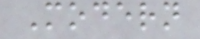Modern
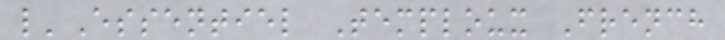l'Essentiel Temploux French
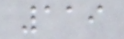119
